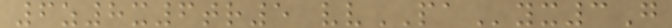6z8x6tr5 vvPAyx3G
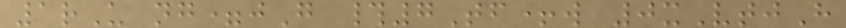1rU ng=jG #7Tf+w 0xVtjH
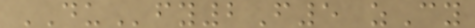DUfy2F5 zCy
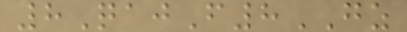8QajF8GZ
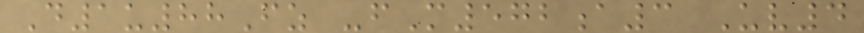D1u88Fz -fM572a3 Uv4
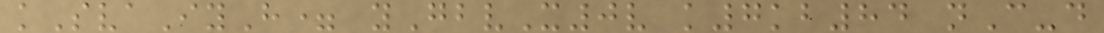kSvaIyH= yGbvX0v k7kb84 nC-d
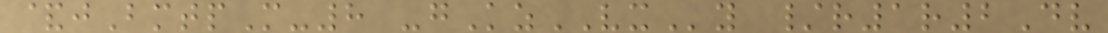&jBmtpM-8 -gKzVXy /r1r2Dv
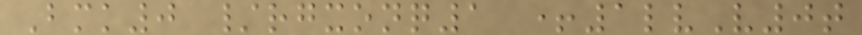Bmk0 /rgxonq1 +1lvV0t
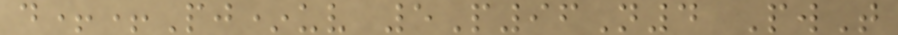d++Pj*uv 5P96N4 PwT
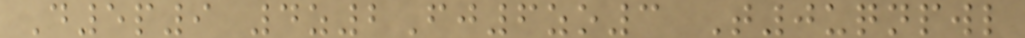D5p9 4z2Fj6zo3 T0uqnpwl
